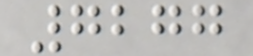7277
